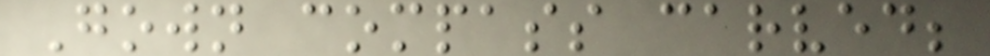Gown compass carved;
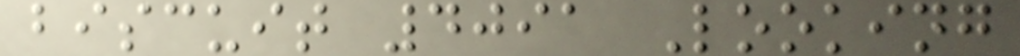biscuit 4091 Looking
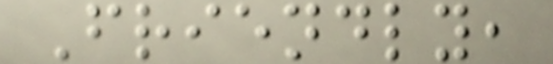Friendly,
